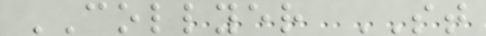COLLYER ST
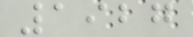1927
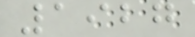1927
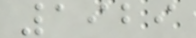1929
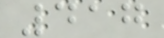417
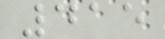415
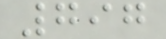797
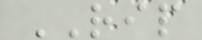RIP
